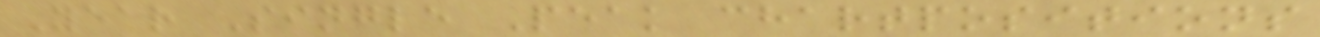Year Single Peak chartpositions
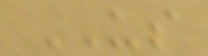US
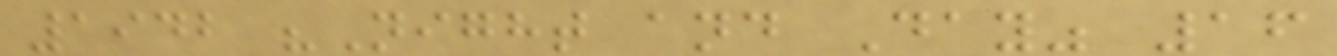1942 "Night and Day" 16
